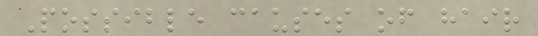Possible causes of hair
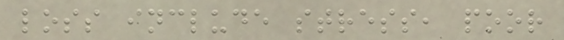loss include stress, poor
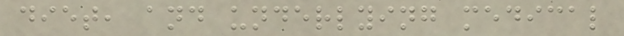diet, and underlying medical
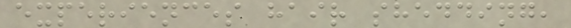experiences hair shedding,
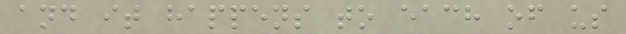and it happens to each of us
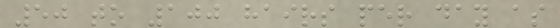50 to 100 hairs per day as
